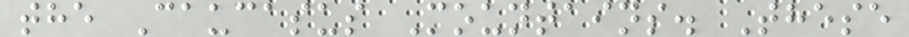the Caucasus Mountains. These
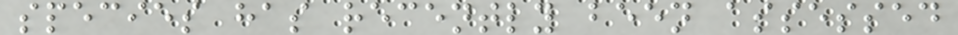species has recently been assessed
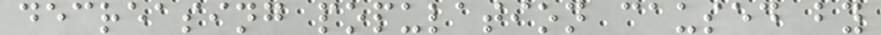decreasing population caused by
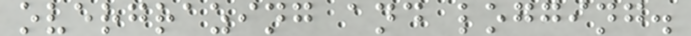overgrazing and logging.
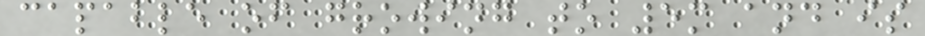capable of growing to 5m and is
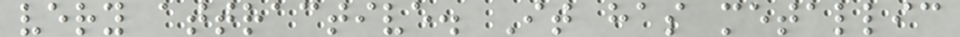very attractive. It has metallic
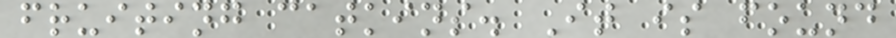fruiting catkins. It is found
